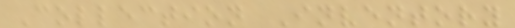Collection Inventory
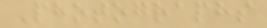Photographs
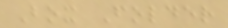Box Folder
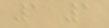1 1
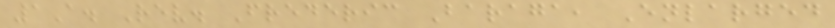1A. Rev. Frederic Baraga, Enlarged
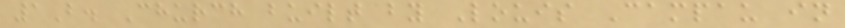1B. Church built by Louis Campau in
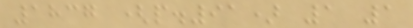1837 (p.91) 1 1
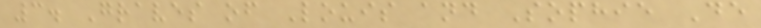3. Graves of Louis and Sophie De
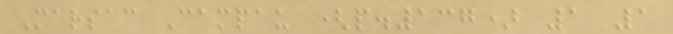Marsac Campau (p.137) 1 1
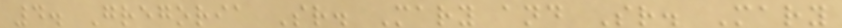4. Gregoria Sr. Mary and Sr. Mary
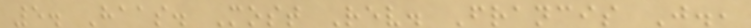5. Haas. Most Rev. Francis J.,
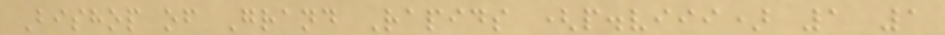Bishop of Grand Rapids (p.viii) 1 1
